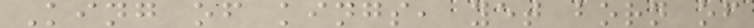King of kings, yet born of
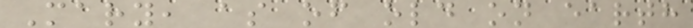Mary, as of old on earth
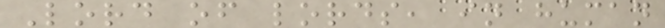Lord of lords, in human
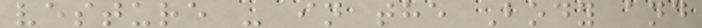vesture - in the Body and
